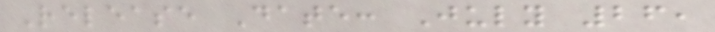Release Date: July 26,
